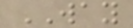WAY
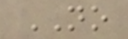NO
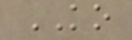KO
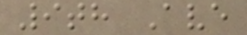9th Ave
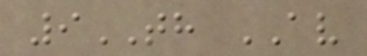9TH AV
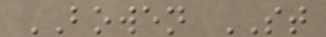BOWEN ST
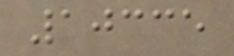10335
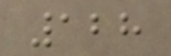128
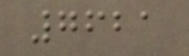7621
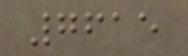7615
